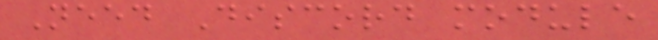Need Discord module
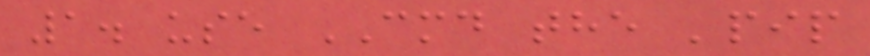1. use CMD the 'pip
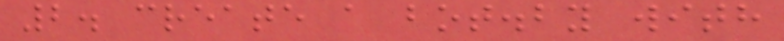2. create a bot.by with
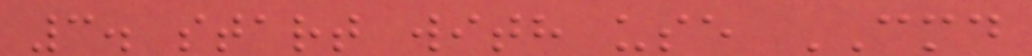3. start with use CMD
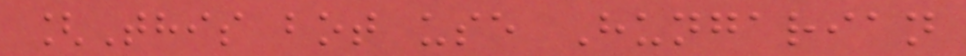[This bot use Hungarian
